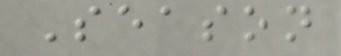Season
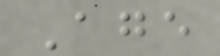Age
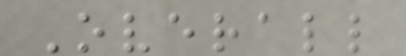Overall
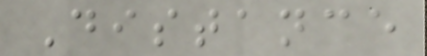Distance
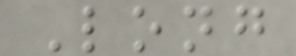Long
